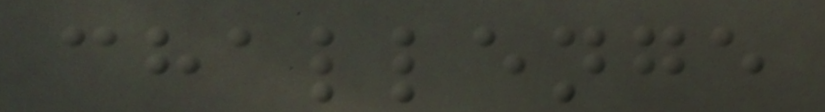challenge
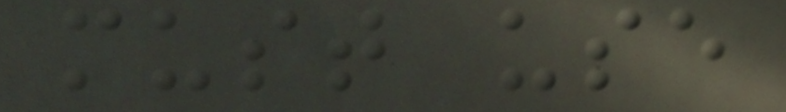must use
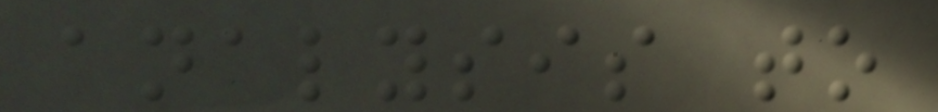analysis to
